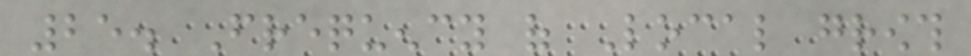25. Frequency of Local growth
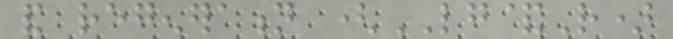and regeneration (LG&R)
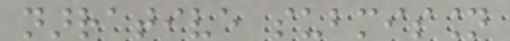narrative submission
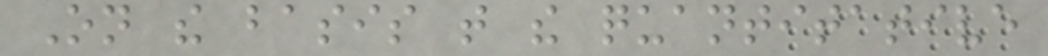On the basis that the quantitative
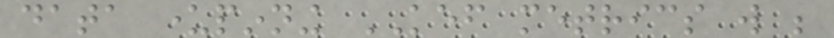data underpinning KEF metrics will be
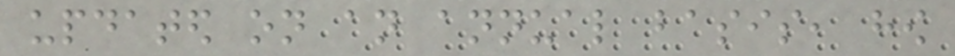updated on an annual basis, how
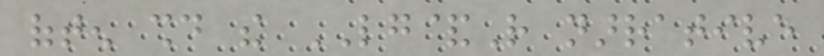often should the LG&R narrative
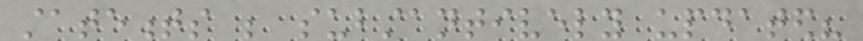statements be substantively updated?
